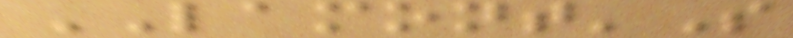LAMONT'S
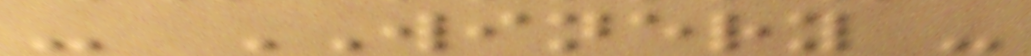- WINERY -
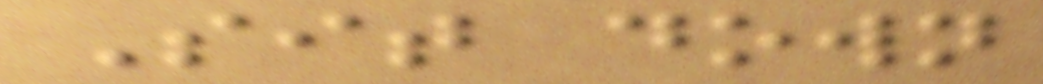Sit down
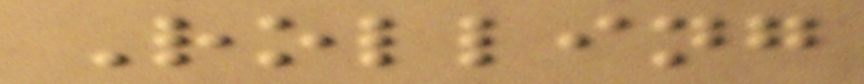Rolling
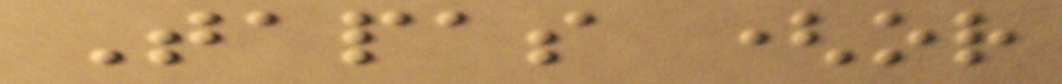Tapas (or
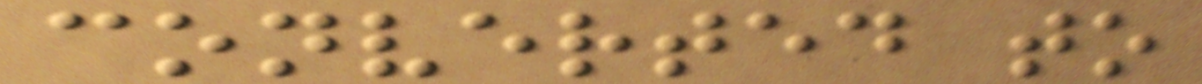converted to
